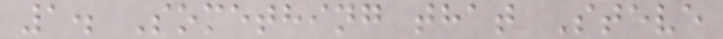1. Something that Steve
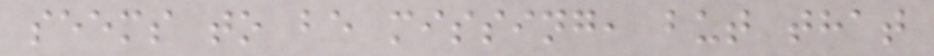seems to be missing, but that
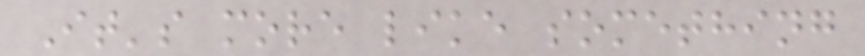It's more like something
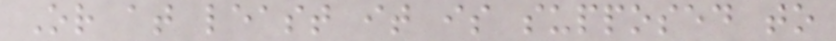Or at least it is supposed to
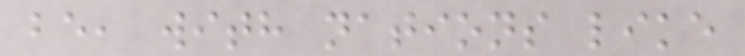be, with nations like
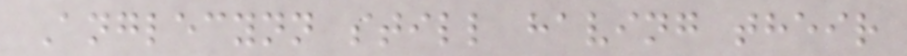Anglecynn still having their
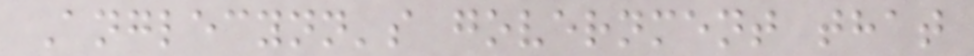Anglecynn's government that
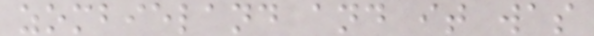zombieland and it was
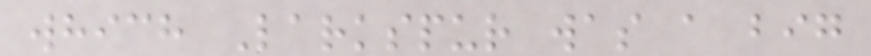which Larkspur was a big
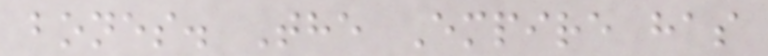bones. The Empire has
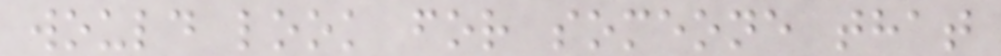would look for someone that
